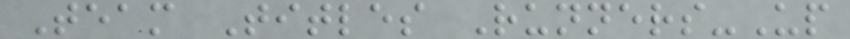Team Titles Runners-Up
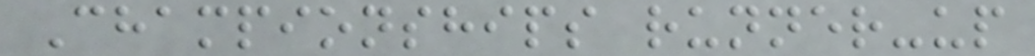Championships runner-up
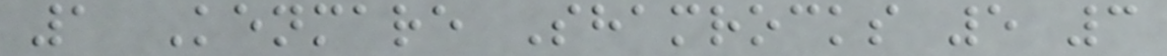1 Kenmare Shamrocks 5 3
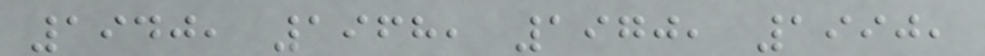1940, 1968, 1970, 1990,
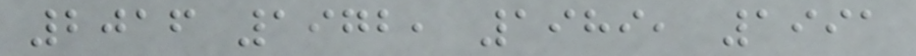2016 1972, 1989, 1991
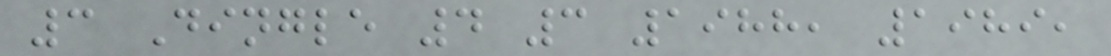3 Dingle 4 3 1988, 1989,
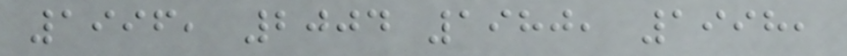1996, 2004 1980, 1998,
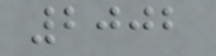2002
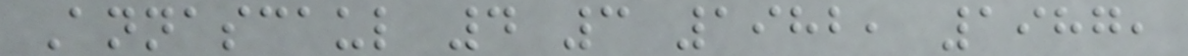Annascaul 4 3 1982, 1987,
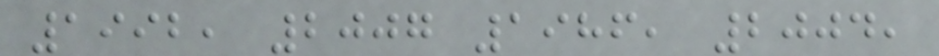1992, 2007 1986, 2004,
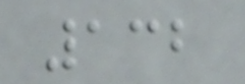132
